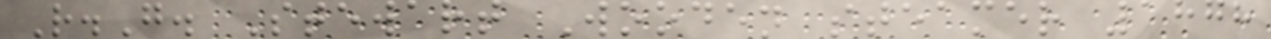R.G. Stewart Wooden steamer 1878
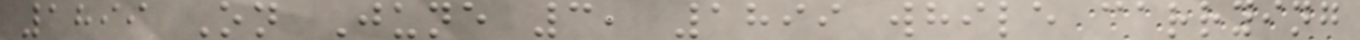1899 On June 3, 1899 while carrying
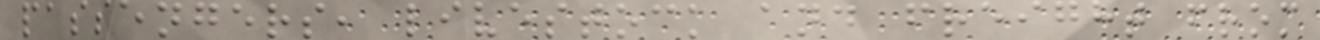passengers, livestock and freight from
